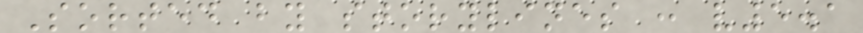Sorted by storylines : v5.1
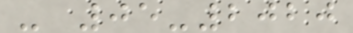- 05-2020
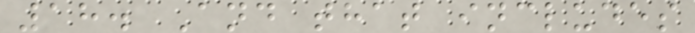18. And that includes
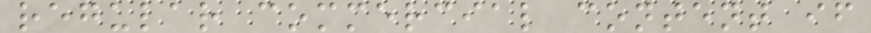regular commercial content if
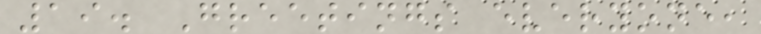19. Greetings everyone,
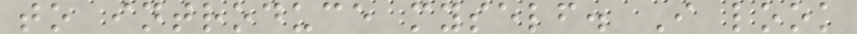to introduce myself. I look
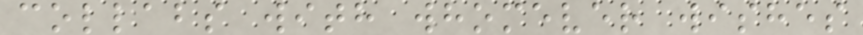collabs with whomever wishes
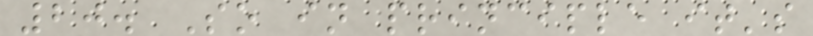20. So in principle it's
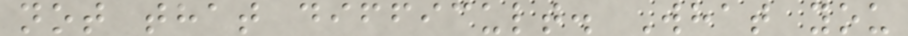not that difficult. What you
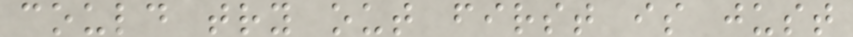could try out first is just
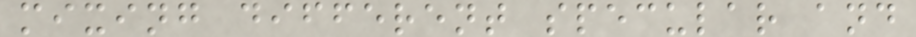mixing different specular and
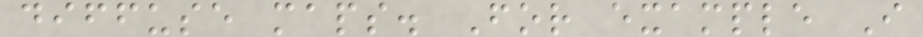diffuse maps. For example I
